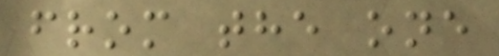from the one
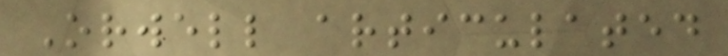Orwell articulated
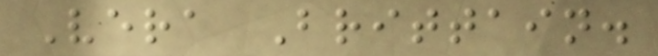Vera Brittain.
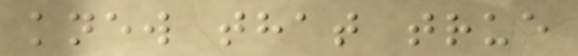knew that true
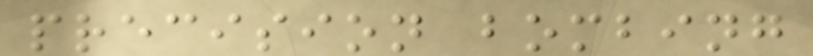precision bombing
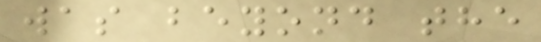was beyond the
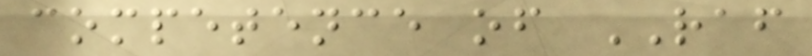competence of RAF
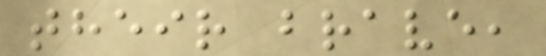their brave,
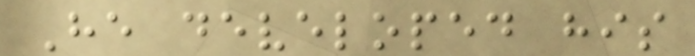He developed his
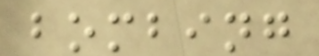bombing
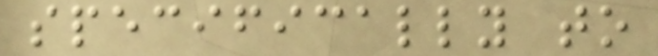specifically to
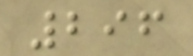296
